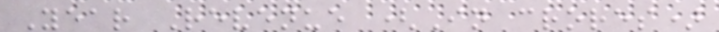Year Revenue (In crores)
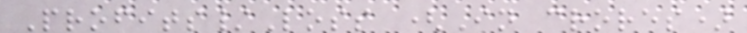Profits/Loss (In crores)
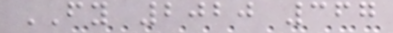FY 2020 367
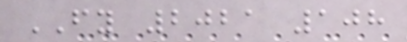FY 2021 108
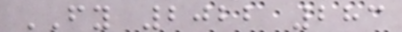FY 2022 283
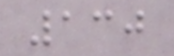130
